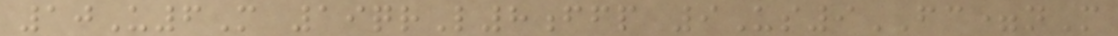10U6M 19qrL8ffp 9Us9FC=nM
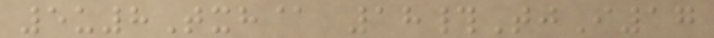5u8Txh@ 18#TjI17
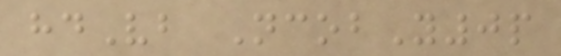hdVb NcobY0p
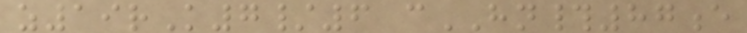z19rK7/6 cHN#87e
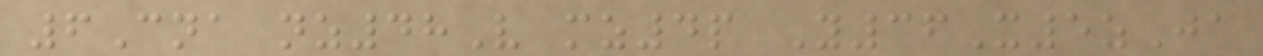6Cna nz48V mz4p Y36X5zJa
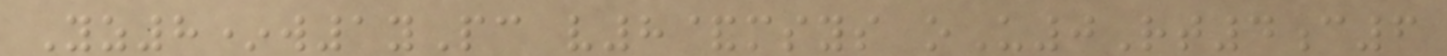Yz8*w1yPc v8&msys oU0Rt4c6
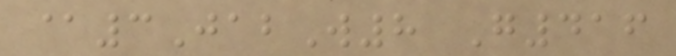@3JabW8 G416
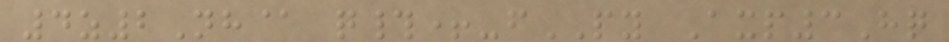4z2Nh@ q#+-fPY Axp3Hq
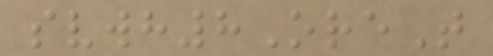svwh8OreT
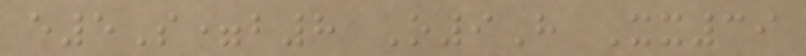e5S=b8 O9H Xx39
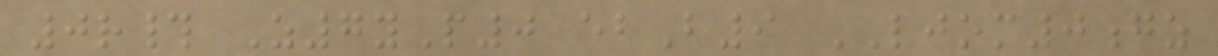0r# Z7yP0 ebB9 LJOM0gz
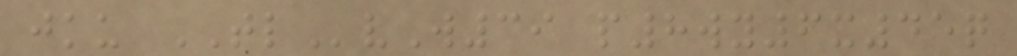jku TLvW39 p8wy6x45q
